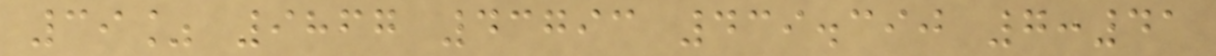39% 9867 43793 439.390 7:41
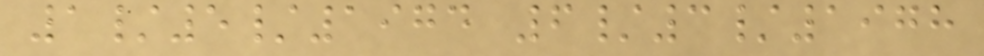1/5/1974 6/3/1978
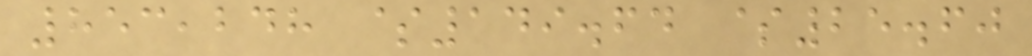853,248 $149.64 $25.60
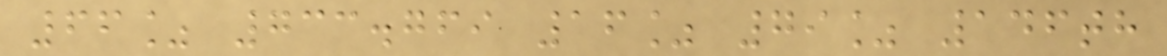66% 733.769 16% 79% 146th
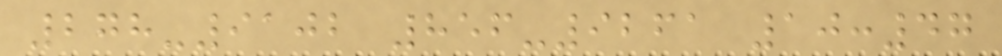278-9102 856-9261 10:47
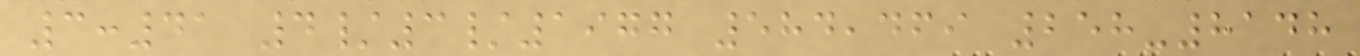3:41 4/3/1977 584,469 258-8148
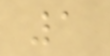1
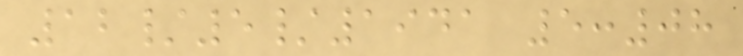12/5/1941 5:08
